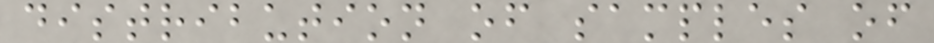distribution of samples of
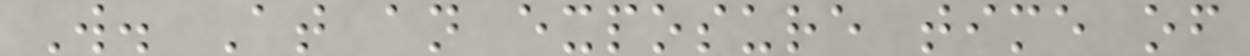W. At an exposure time of
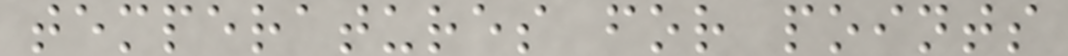temperatures for points
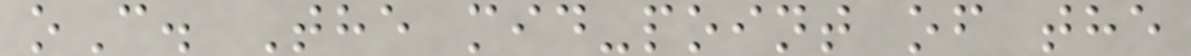oC. The mid-point of the
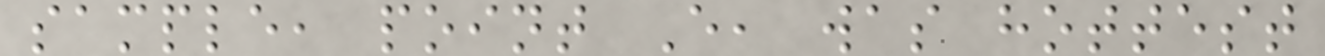sample, point E, was hottest
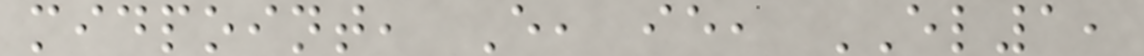midpoint, E, ie, EL1,
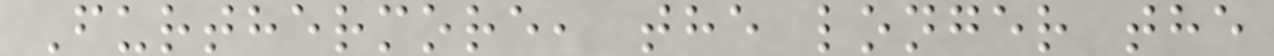Furthermore, the longer the
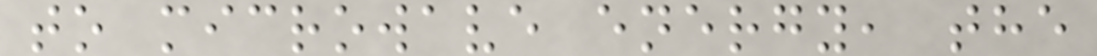to microwave energy, the
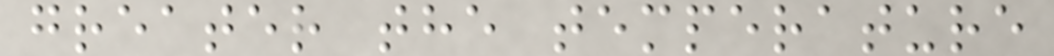greater the temperature
